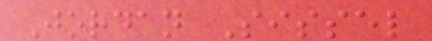Jordan Sissel
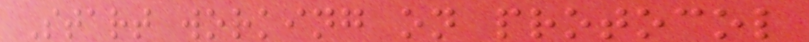Start working on protocol
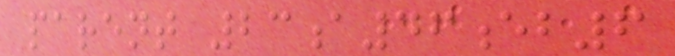parent 23a46eb6
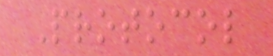Protocol
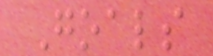Goals
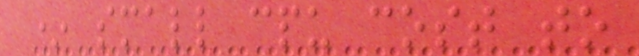* small cpu cost to
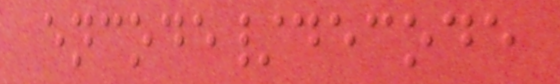encode/decode
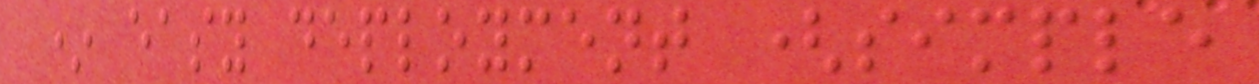* easy deployment (simple
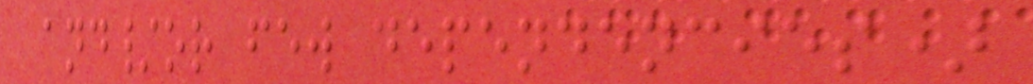and/or few dependencies)
